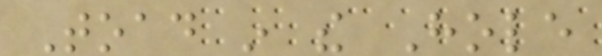Toad in the Hole
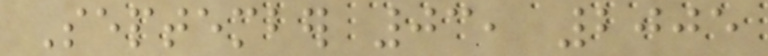September 03, 2005
